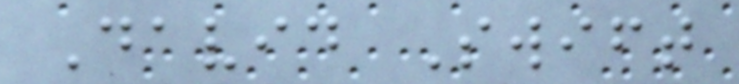David Swift
